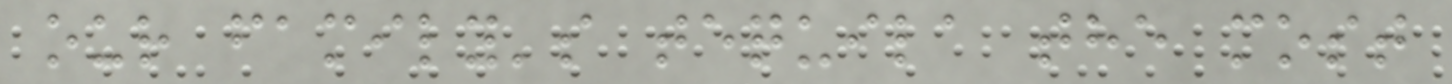our family's tequila the most
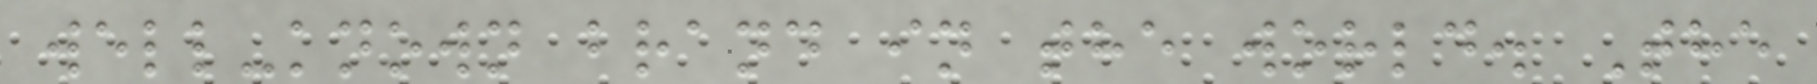well-known brand in the world. The
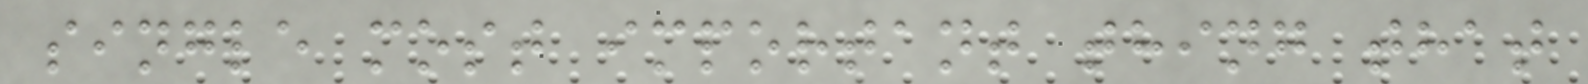single most important thing that
